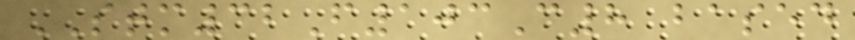STM32F103C8 based
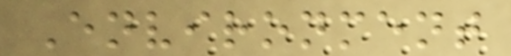Environment
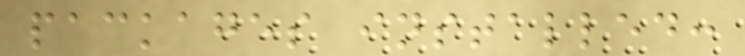packages installed:
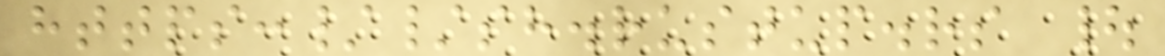https://sh.rustup.rs |
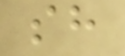sh
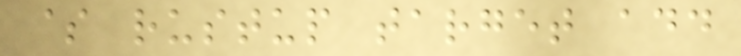$ rustup target add
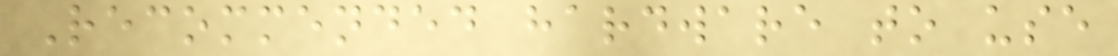Recommended hardware to use
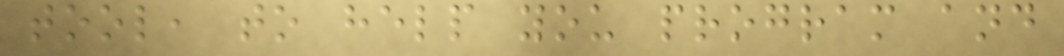tool, to help you program and
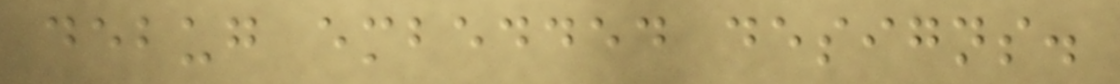debug embedded designs.
